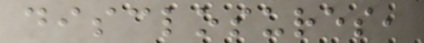disclosures,
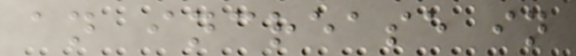an increase in
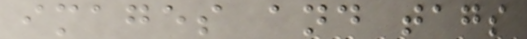images and tags
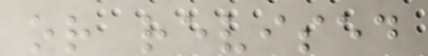or revised
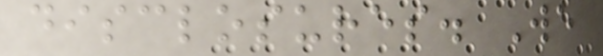disclosures. We
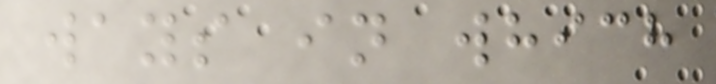ways in which
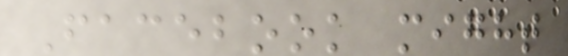Facebook might
